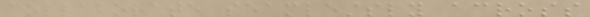collaborate seamlessly across
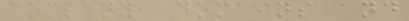company, domains and
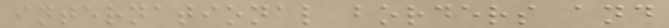international borders and
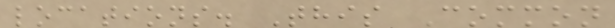locations. This Common
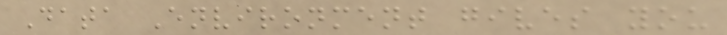Data Environment gives you
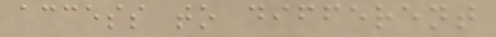access to different
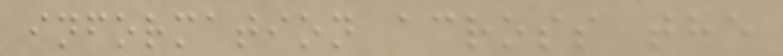information across the
